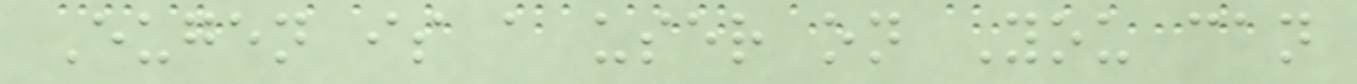Eugen is a user on You can
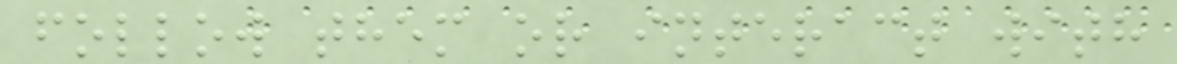follow them or interact with
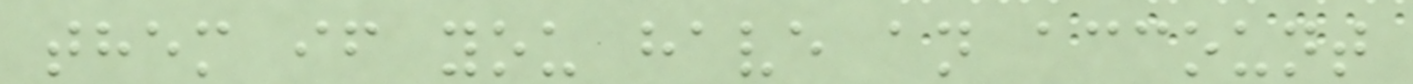them if you have an account
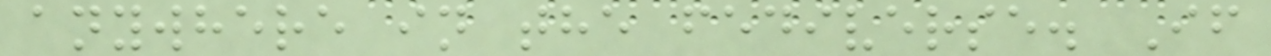anywhere in the fediverse. If
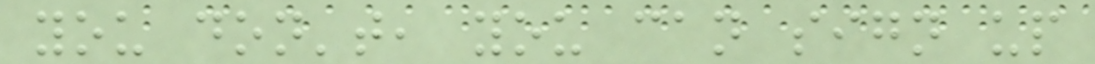you don't, you can sign up
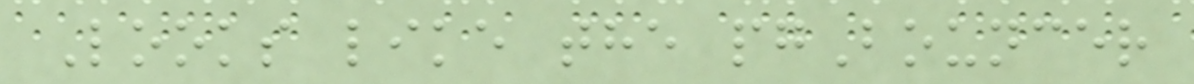Looks like the pgBouncer
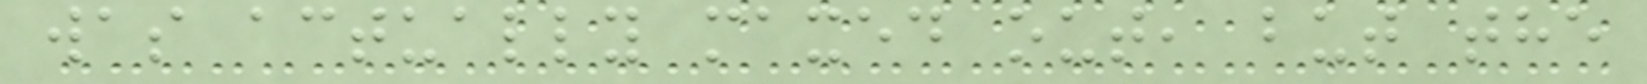was actually maxed out, but the
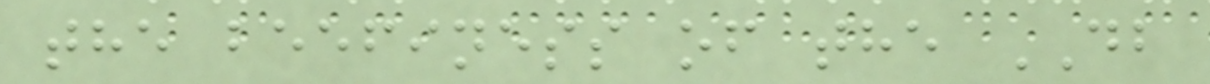the beefiness of the DB
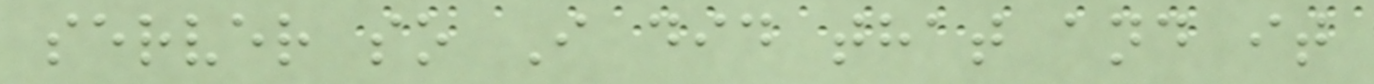server so I did that and it
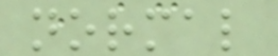normal
